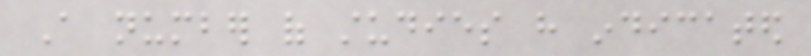A number of studies have indicated
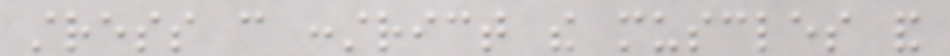stress can constrict the muscles and
